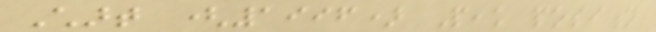Chart (1996) Peak position
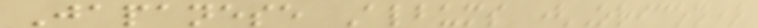Japanese Albums (Oricon)
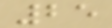25
